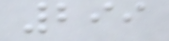299
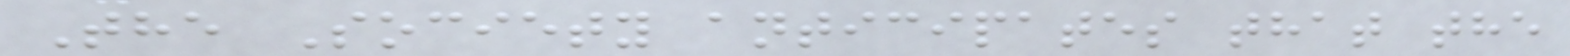The Society anticipates that the
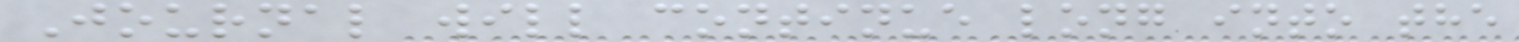Journal will continue long into the
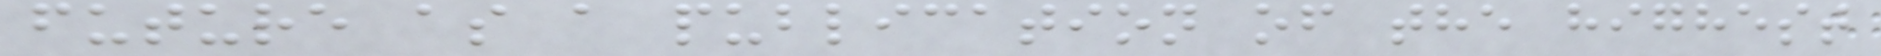future as a publication of the highest
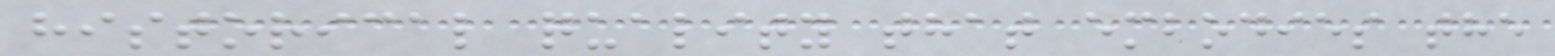historical quality that embodies the
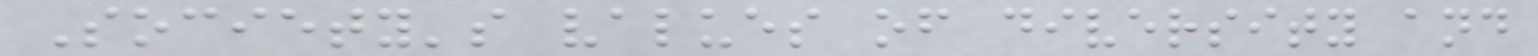Society's values of diversity and
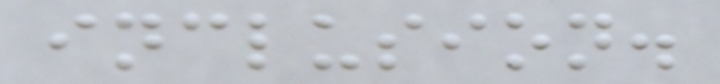inclusion.
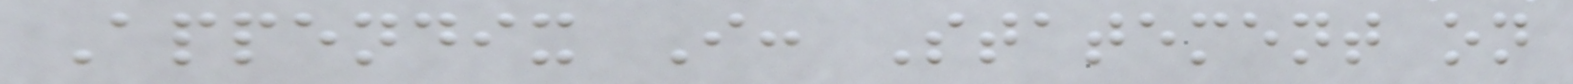Appendix I: Statement on
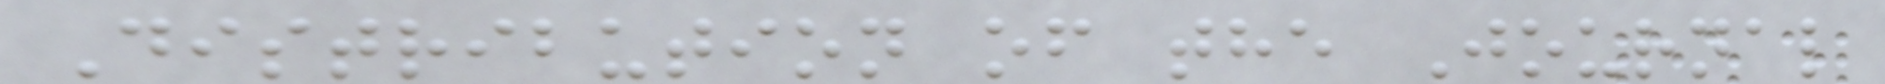Distribution of the Journal
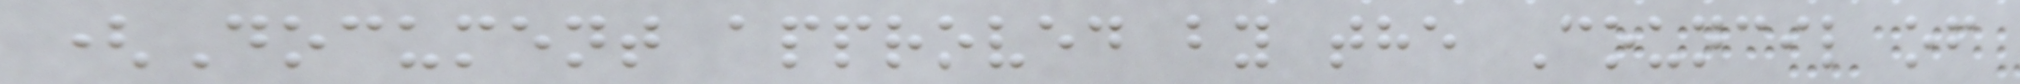(Document approved by the Council of
